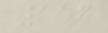157
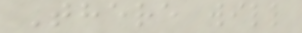There will
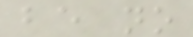be no
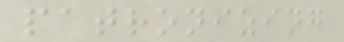patronizing
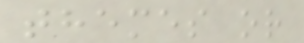themes or
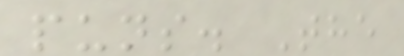puns. The
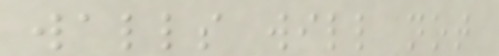walls will not
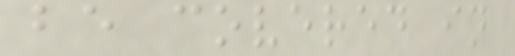be covered in
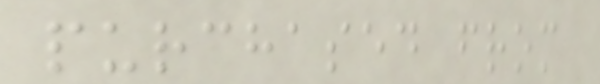purchased from
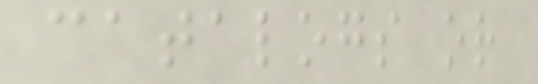catalogs or
